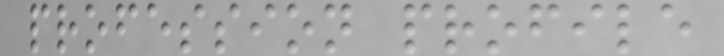profession profile
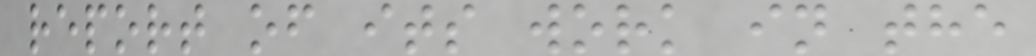report of its work in the
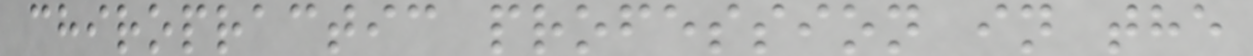chiropractic profession in the
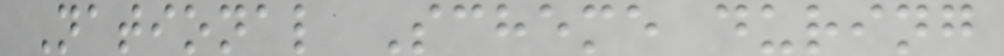National Scheme during
